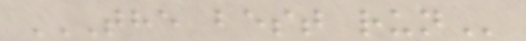THE BEST RUN
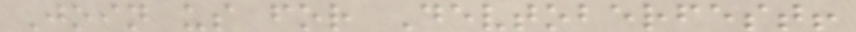Join us for Devtoberfest!
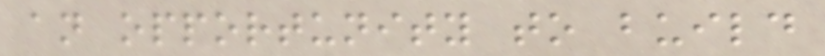an opportunity to build
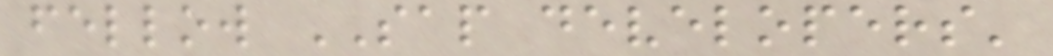fellow SAP developers'
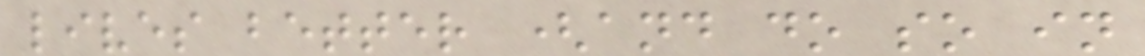lives better (and do so in
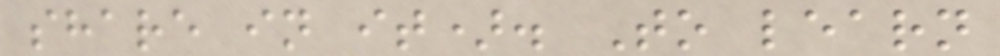share in it). To learn
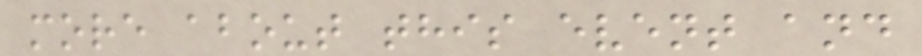more about this event and
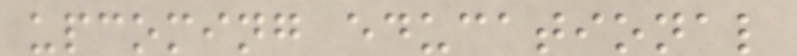upcoming educational
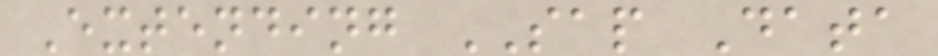Extending SAP Data
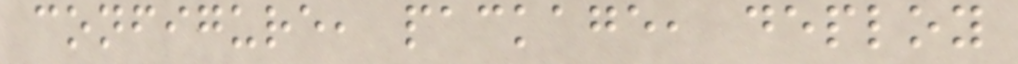configure, package, deploy
